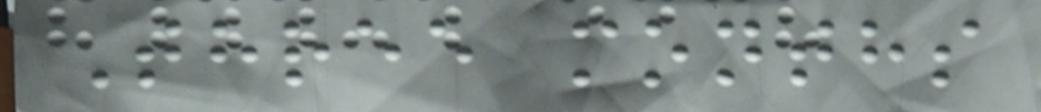Three months
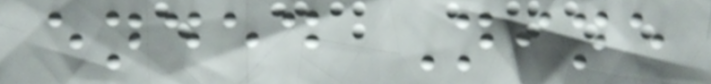ended Nine
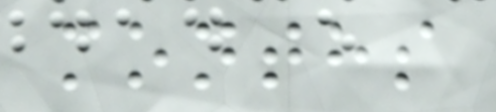months
